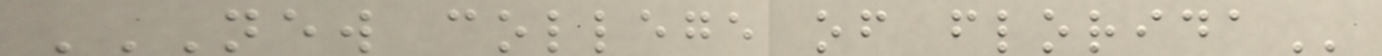NEW COLLEGE OF FLORIDA
